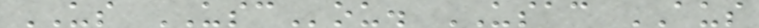US USCou. USAC AUS
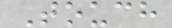Touch
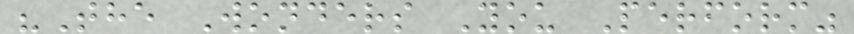"The Wonders You Perform"
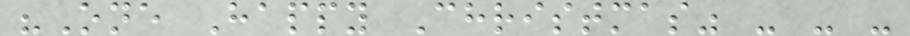"One Happy Christmas" - - -
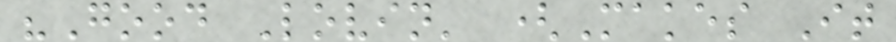"Good Lovin' (Makes It
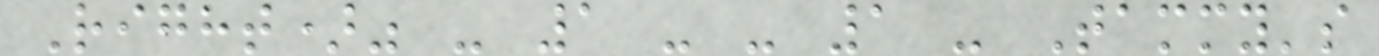Right)" - 1 - - 1 - Tammy's
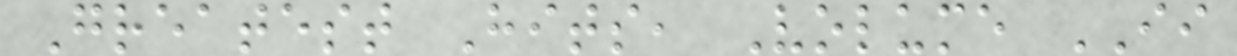Greatest Hits, Volume II
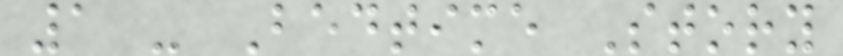1 - Bedtime Story
